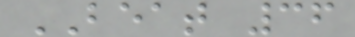BEAT 36
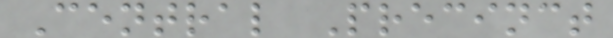Central Precinct
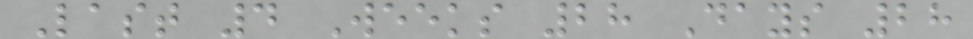Last 4 Weeks 28 Days 28
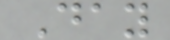Day
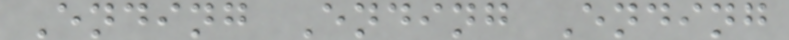Ending Ending Ending
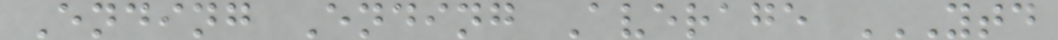Ending Ending Average YTD
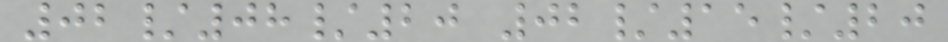02/08/20 02/15/20
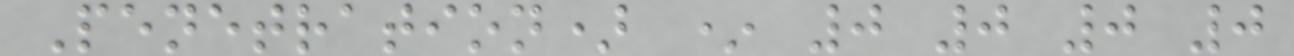Penetration) * 0 0 0 0
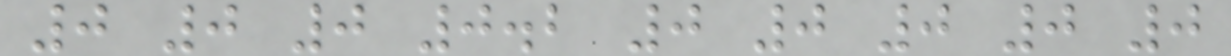0 0 0 0.2 0 0 0 0 0
